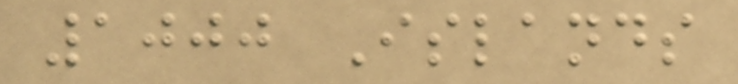1000 Islands
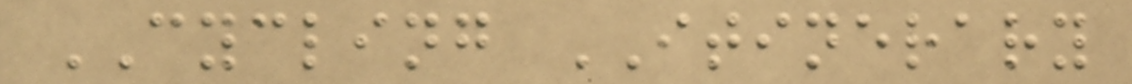CYCLING ITINERARY
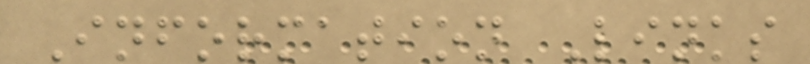Information Links
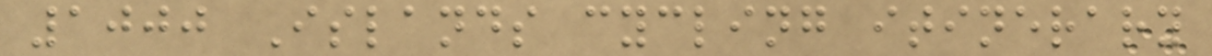1000 Islands cycling itinerary
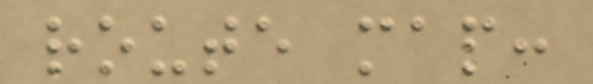route map:
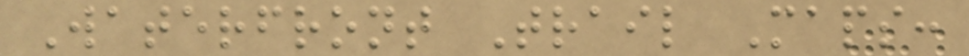Waterfront Trail Maps:
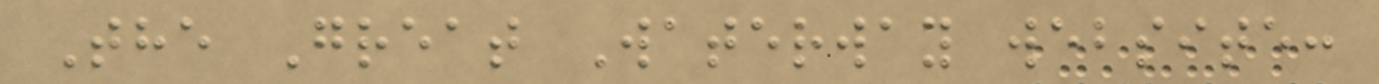The Great Waterway website:
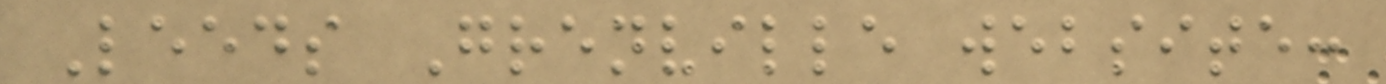Leeds Grenville website:
